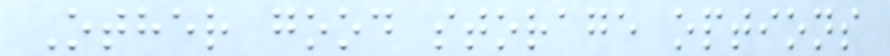Other good storage options
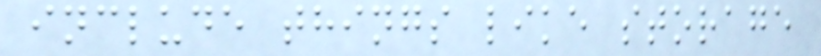include things like storage
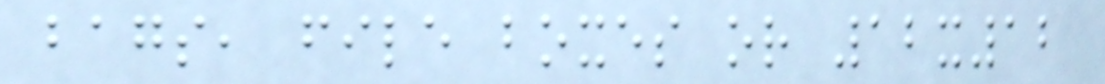bags, file boxes or 12x12
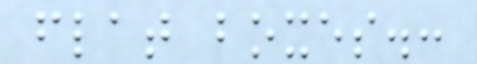flat boxes.:
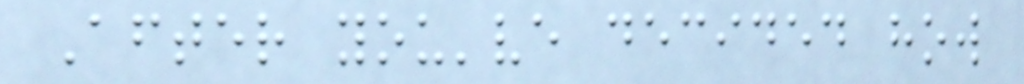After you've decided how
